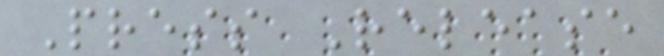Press Release
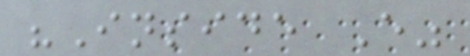"Inside E"
